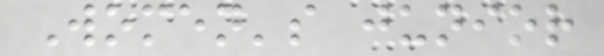Women's junior
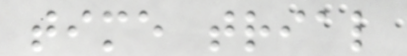time trial
